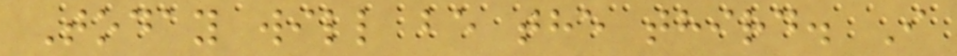Today will be the third. I
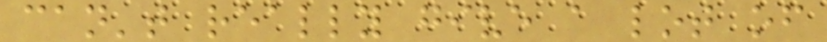can't really give a lot of
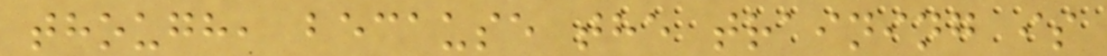though, because the training is
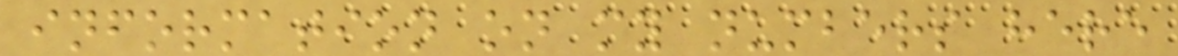information on my numbers here
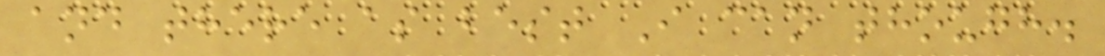and there as best I can though.
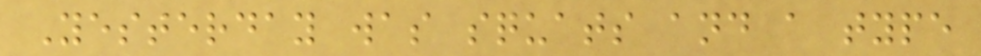Yesterday was squats and a type
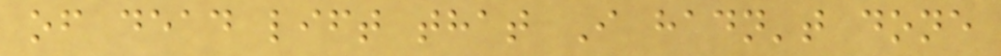of dead lift that I hadn't done
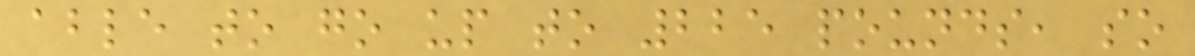able to go up to 225 pounds, so
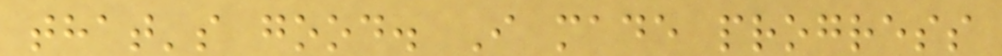that's good. I made progress
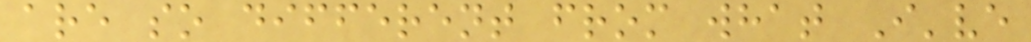are so different from what I've
